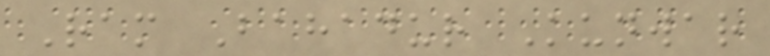Ram Bahadur Kunwar
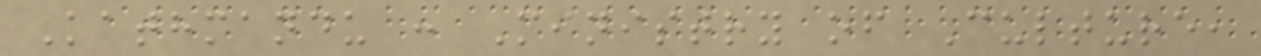Kathmandu : Ministry of Culture,
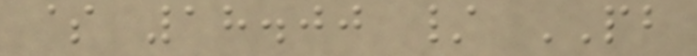$ 18.00 / PB
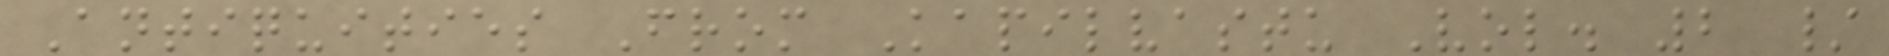Antiquities From Kapilvastu Vol. 2 /
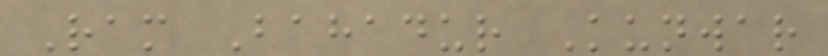Ram Bahadur Kunwar
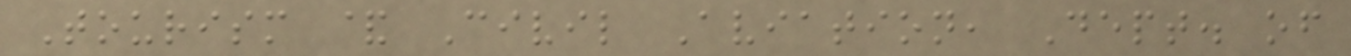Tourism & Civil Aviation, Dept. of
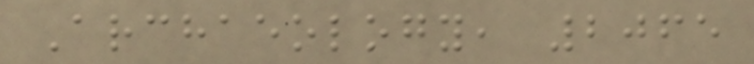Archaeology, 2065
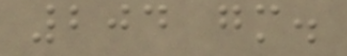204 gm.
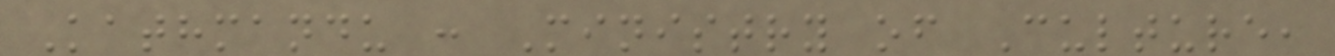Kathmandu : Ministry of Culture,
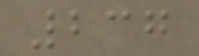237
